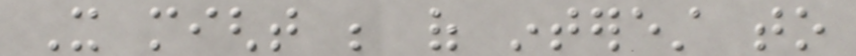It might be of interest to
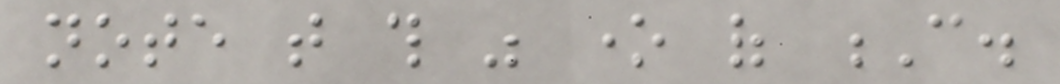note that this was one of C.
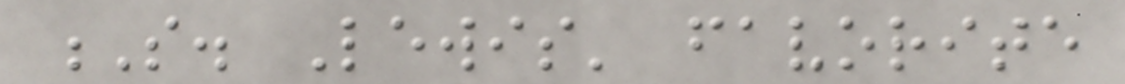S. Lewis' favorite
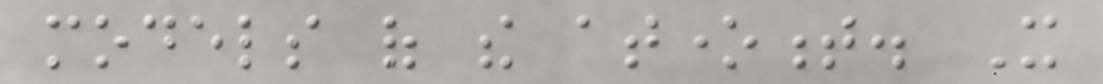models of the atonement. It
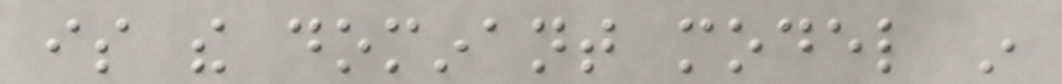is the dominant model in
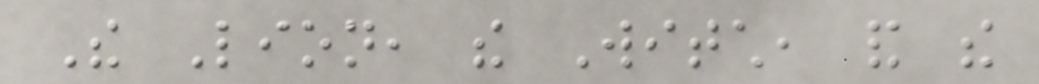The Lion, the Witch, and the
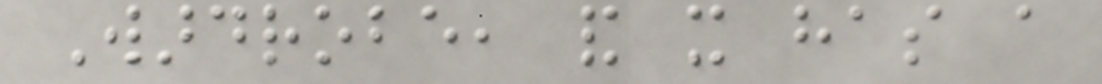Wardrobe, and it has a
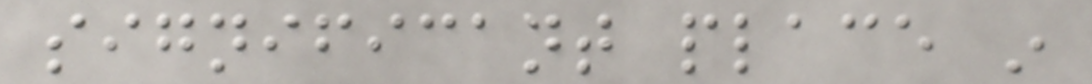significant place in
